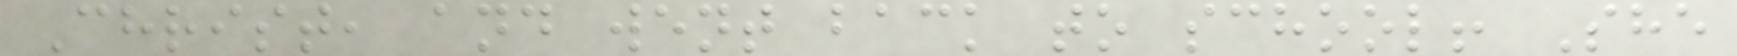Christ, and went back to school! She
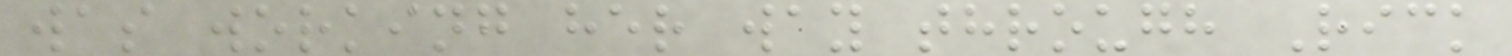was working her way through Rick
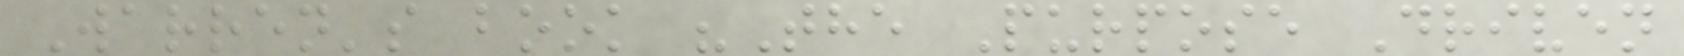Warren's book "The Purpose Driven
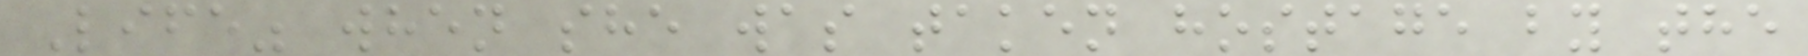Life" when she was taken hostage by the
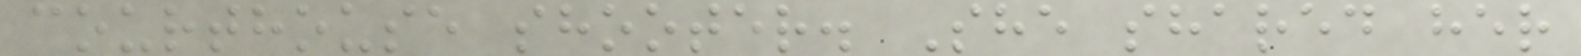courthouse shooter. She shared her
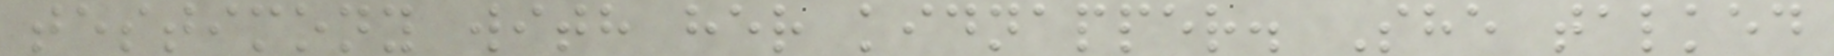testimony with her kidnapper. She talked
